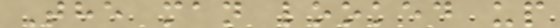The man looked up
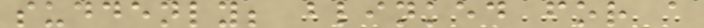suddenly; blinked for a
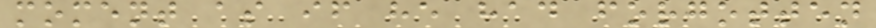moment as if he had forgotten
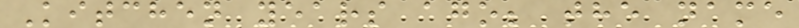Kitchen years ago; the name
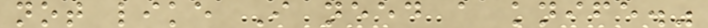not like I need a knife."
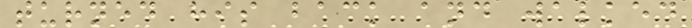turned his back and walked
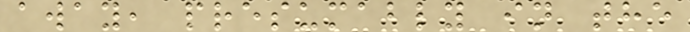away, presumably in the
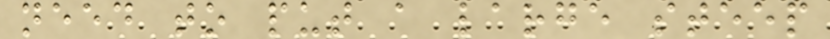need to put a large steep
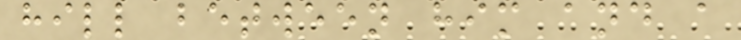hill between him and a
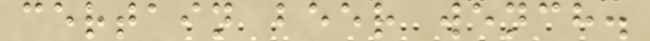certain beer wench.
